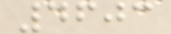4603
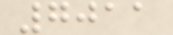7011
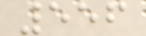556
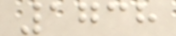1738
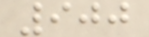900
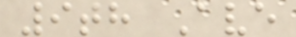9th Ave
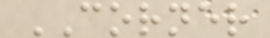CORNER
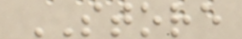STORE
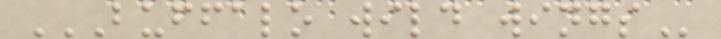BUFFALO WILD WINGS
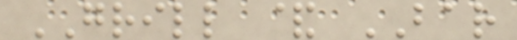GRILL & BAR
